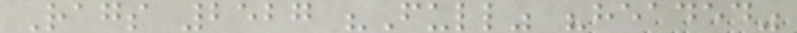Rags 2527 "Full" "headed"
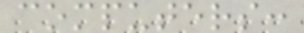computers:
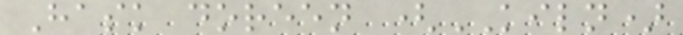Hask doreen (KILN)
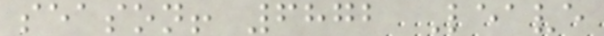season! 6872 Leave
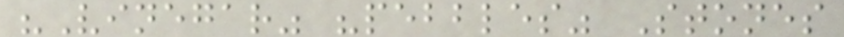"Vinegar" "pebbles" Stones
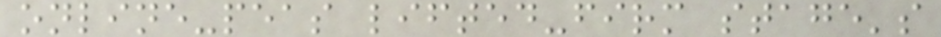online-peas lifted-firm stage's
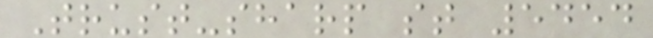Trust-sharp st 5454
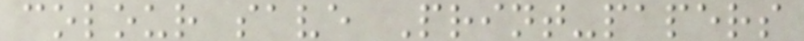colour save Print-papers
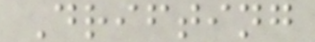Drifting
